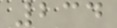234
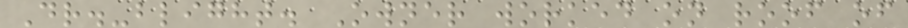Dr.-blight. Owner worked on roof of
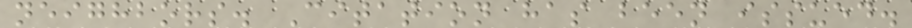neighbors. Citation has been issued.
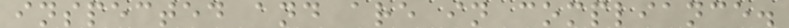inspected and are in compliance.
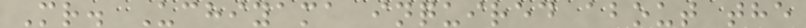Mr. Uchiyama inquired about the
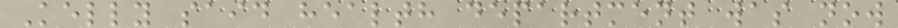Kelly said health department was now
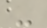-
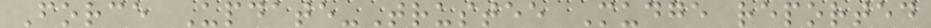Force Update-Trustee Mudge reported
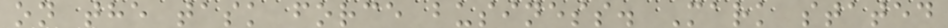on the task force business. Mark stated
